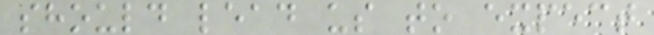should lead us to expect
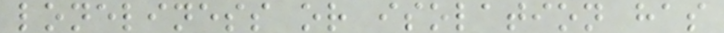loneliness or isolation has
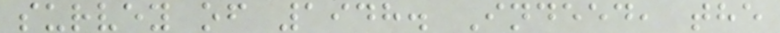survey of 1948. Indeed, the
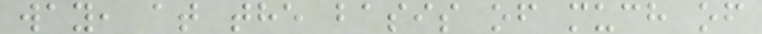way, at the basis of much of
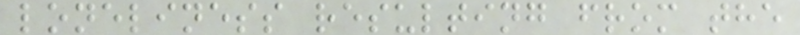loneliness resulting from the
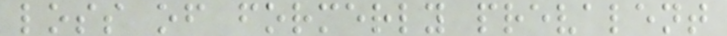loss of formerly prevalent
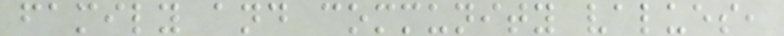family and community values,
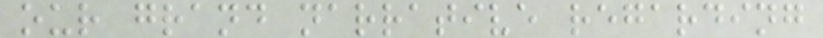our grand narrative regarding
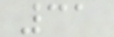31
